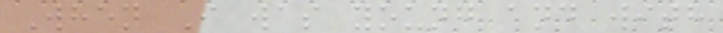When I was young and with
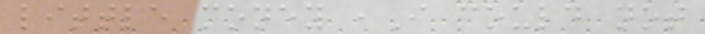little money ,I could not
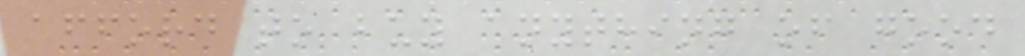afford to buy anything of good
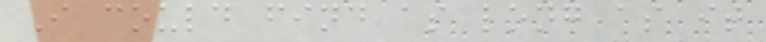I could find as long as it
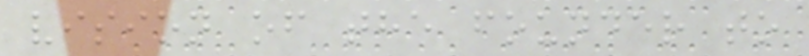vision of the founder to
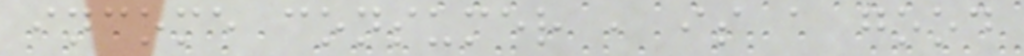income consumer , is a good
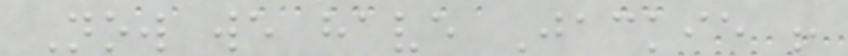Now we have Jackie !
